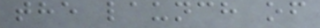the launch of
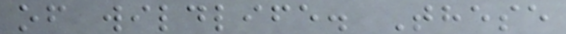of wildlife. These
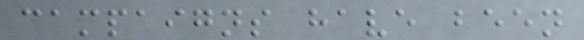campaigns have been
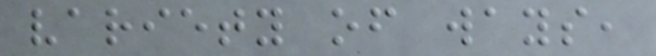variety of ways,
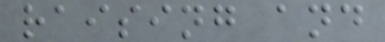raising and
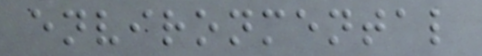environmental
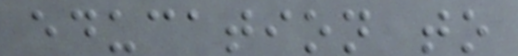education to
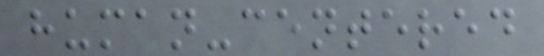human-centered
